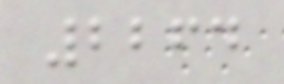2264
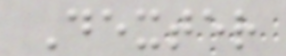Dexter
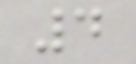4
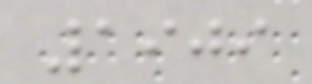1909
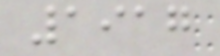1917
